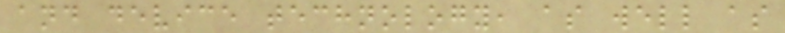and device technology, as well as
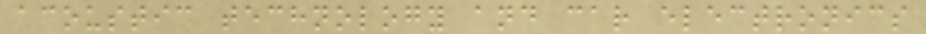acoustic technology and car electronics
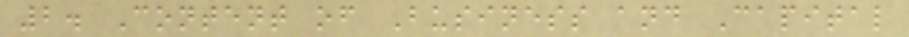2. Content of Business and Capital
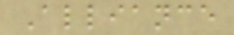Alliance
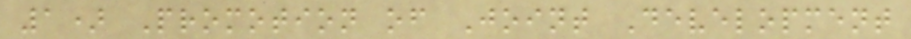1) Promotion of Joint Development
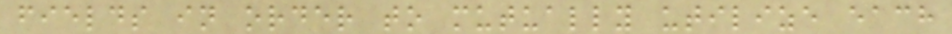fields in order to mutually utilize each
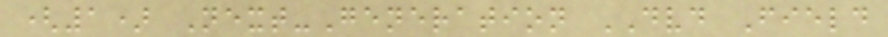(1) Next-Generation DVD Field
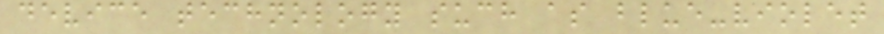device technology such as blue-violet
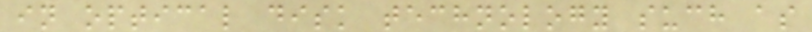in optical disk technology such as
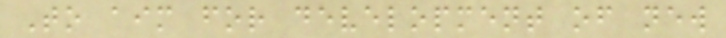To aim for development of new
